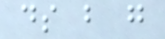ds b g
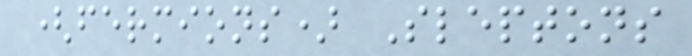(fermions) Sleptons
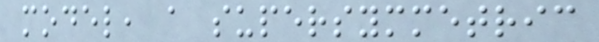model, a supersymmetric
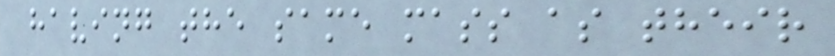having the same mass as their
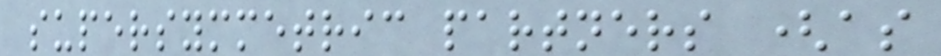supersymmetric partners (as
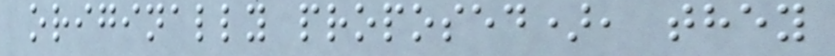originally proposed), they
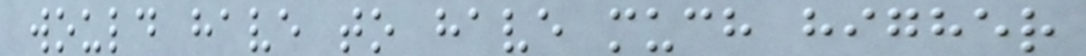would have to have much higher
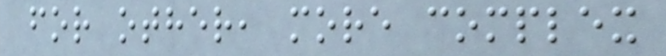for other, more complex
